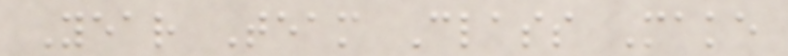Year Team Class Make
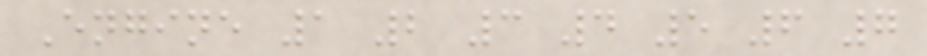Engine 1 2 3 4 5 6 7
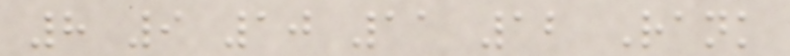8 9 10 11 12 Rank
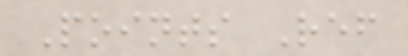Points Ref
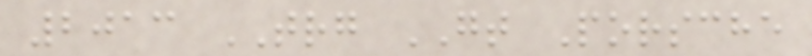2013 TRG GT Porsche
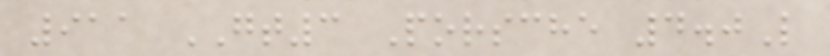911 GT3 Porsche 4.0L
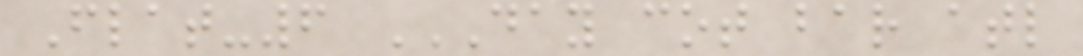Flat-6 DAY COT BAR ATL
